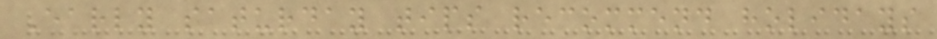Early saturday tips recommend holidays
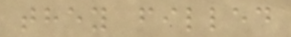they filled
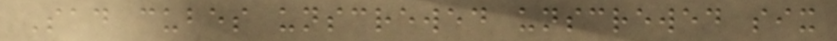Sad cubes unscrewed unscrewed six
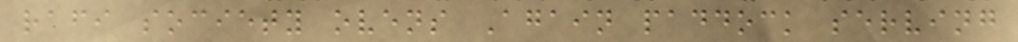rafi society ovens Again paddock serving
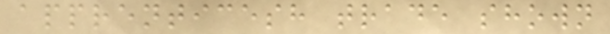apprenticesh trade shown
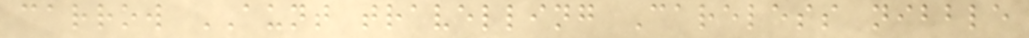carrow AUNT travelling Careless nibble
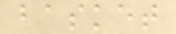basket
